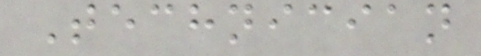Technician
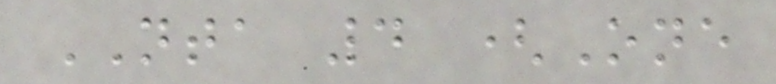NTA 4 (One
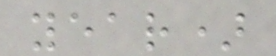year)
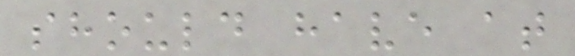should have at
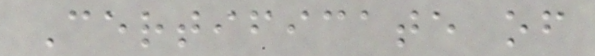Certificate of
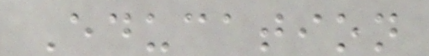Education
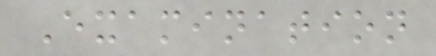Examination
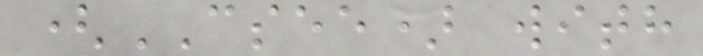(CSEE) with
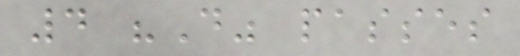4 "D" passes
